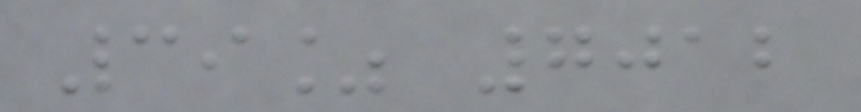39% 7012
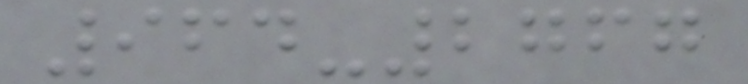964-2767
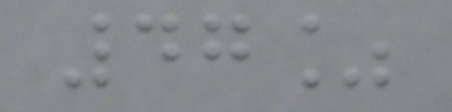47%
